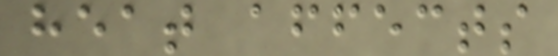heat affects
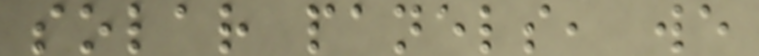solar panels, we
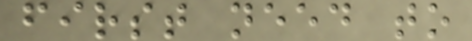first need to
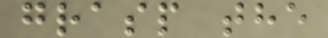grasp the
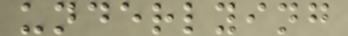underlying
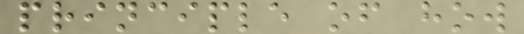principle of how
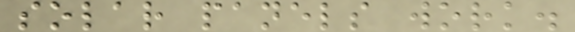solar panels work.
